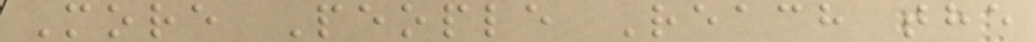More People Reach the
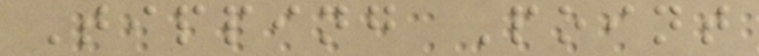Tipping Point
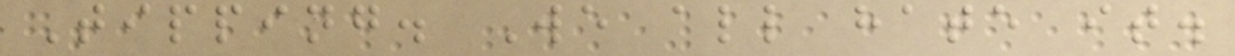Tipping. We all hate it.
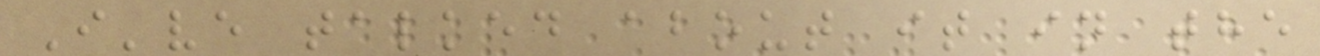I've talked about it in the
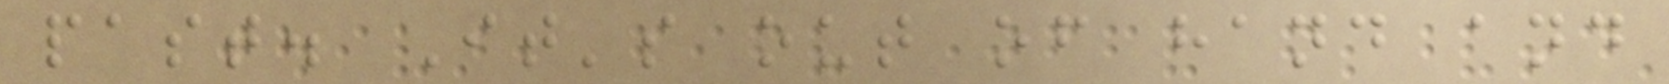past. It's out of hand and
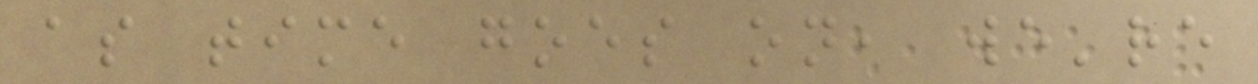as time goes on, we're
